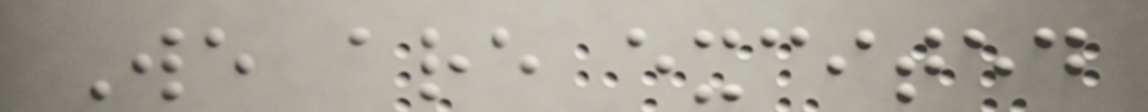We are excited
